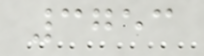3753
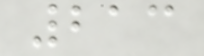213
